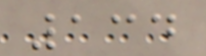134
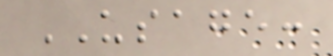USAGE:
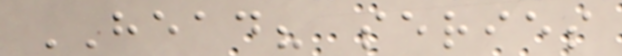HEAD? series
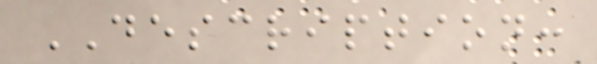DESCRIPTION:
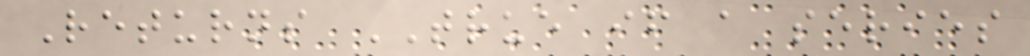Returns TRUE if a series
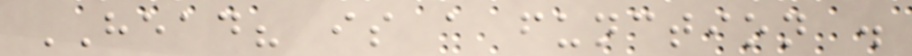HEAD? is a function .
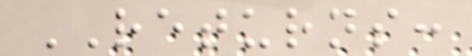RETURNS:
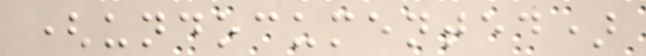(undocumented)
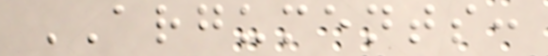ARGUMENTS:
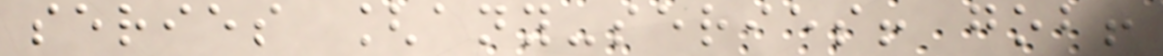series [any-series! gob!
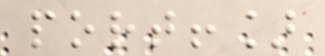port!]
